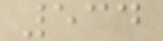534
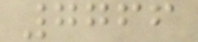7766
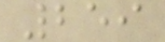259
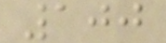100
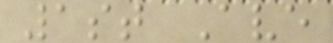1st Ave
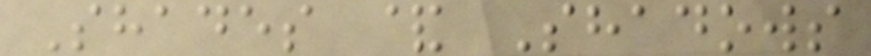Shades & Shadows
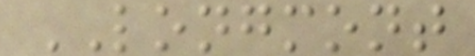LONGMONT
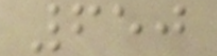650
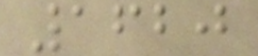1620
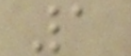1
